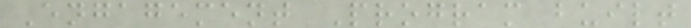Engagement Program built
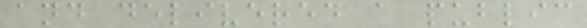and delivered a public
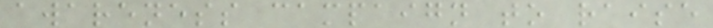awareness campaign to raise
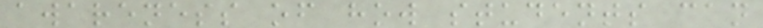awareness of how students can
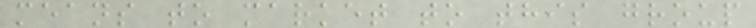means to market to this group
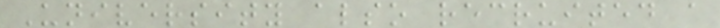University also recruited a
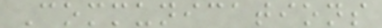Communications
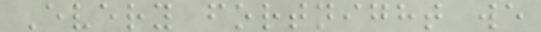Every fortnight we
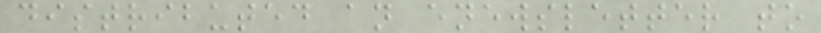distributed an enewsletter to
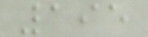195
